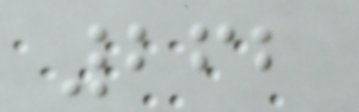262
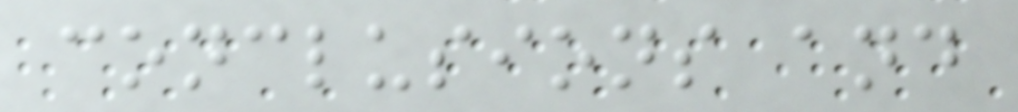conclusions and
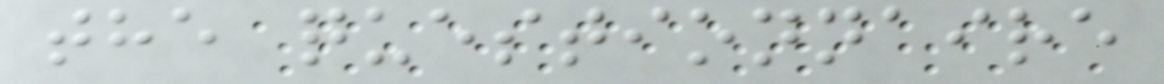the questionnaire
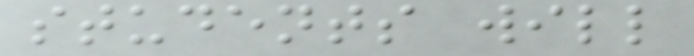students will
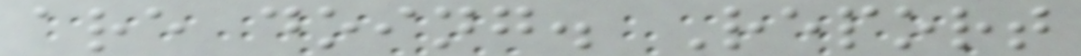are doing. Report
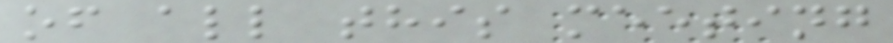of all this meeting
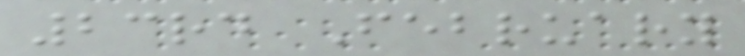23rd February
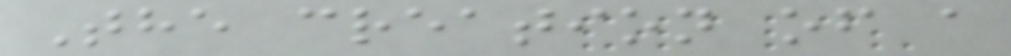The creation of a
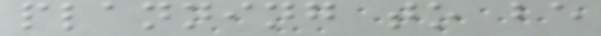planning to be
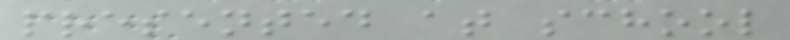presented at school
